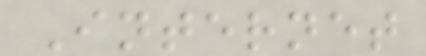Internet
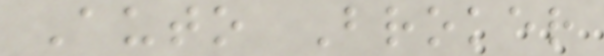Auto Broker
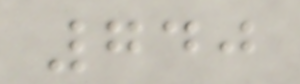740
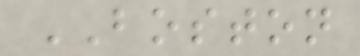BOSTON
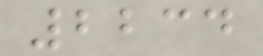2234
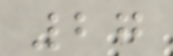27
